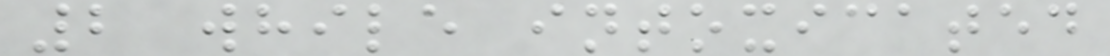2 while intoxicated
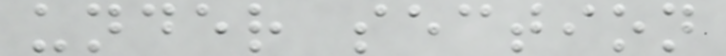under section
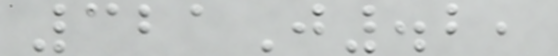321J.2,
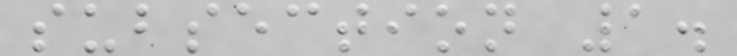subsection 1.
